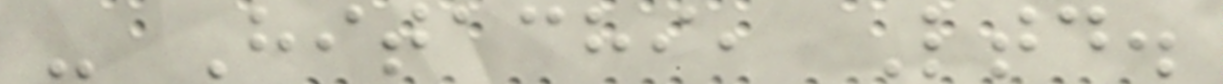- Hitachi, Ltd.
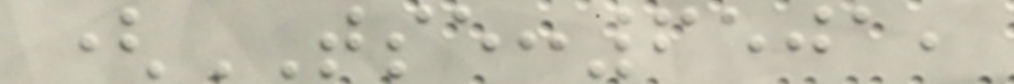(TSE:6501,
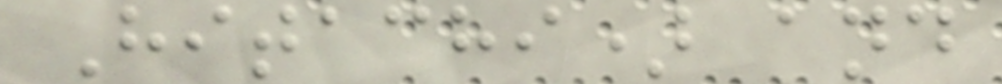Hitachi) and
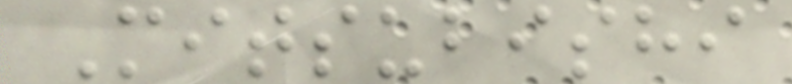Mitsubishi
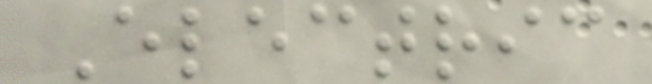Electric
